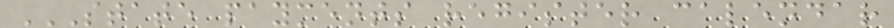STATE PAYMENTS REGISTER CALENDAR
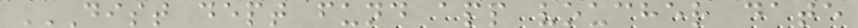DIST DEPT FUND APP VOUCHER DATE
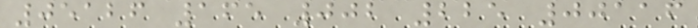05126 165 002 225 00116
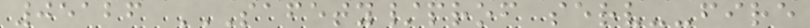05126 SAFETY/PROF SERV--FIRE
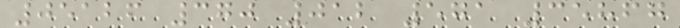05126 370 012 571 35867
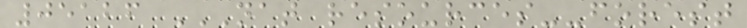05126 NAT RESOURCES--FOREST
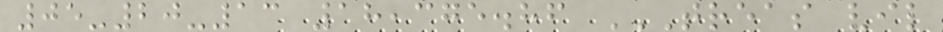05-20-13 18,375.86 TREAS VIL
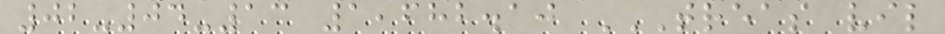02-04-13 1,682.10 TREAS VIL
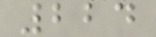224
